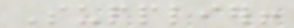Supplier!
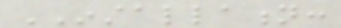INSTALLATION:
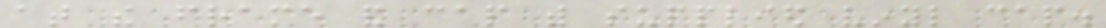at the frame and cap with supplied vinyl cap.
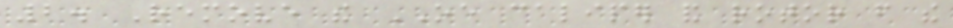2. Remove the OE caliper and rotor from the
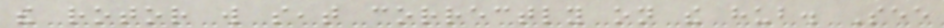the rotor will seat correctly on the hub. See
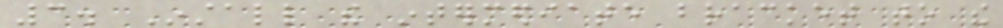3. Install the intermediate bracket to the
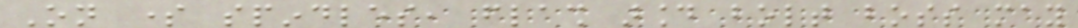On some spindles, flash around bolt boss may
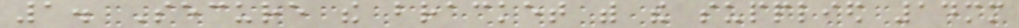1. Secure the bracket with the supplied 14mm
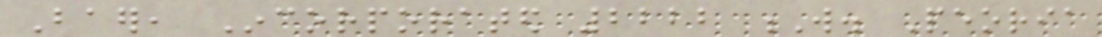Baer, Incorporated 2222 W. Peoria
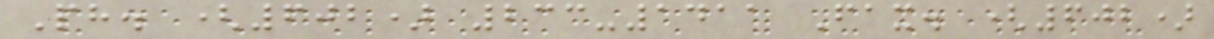Ph. (602) 233-1411 Fax. (602)
